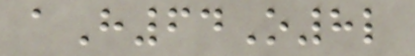aH64O8l
